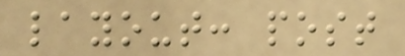layout: post
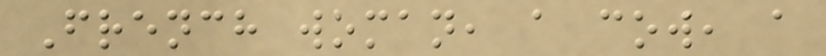French woman, a cow, a
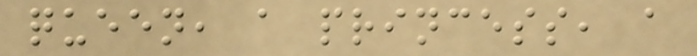queen, a princess, a
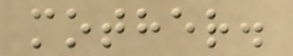mother.
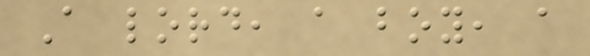A lord, a boy, a
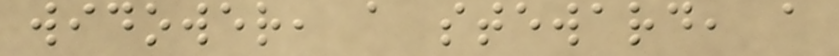widower, a steward, a
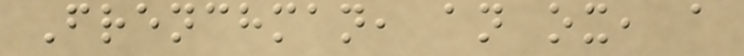Frenchman, an ox, a
